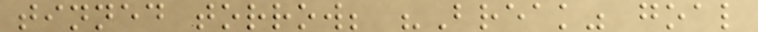tinned torrow; "Break" goal
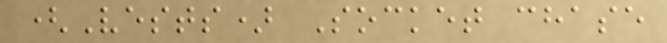(Vests) Socket chase
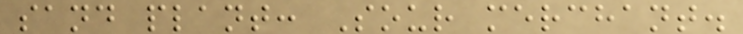sand plant: Sour merchant.
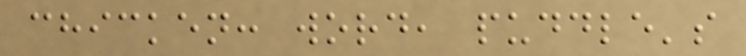chicken: word, puddle's
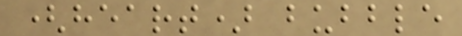(heart) bubble
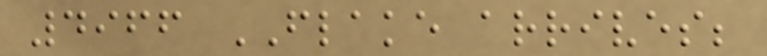4966 FLAKE arrives;
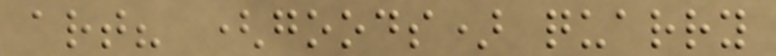art? (goods) quarry
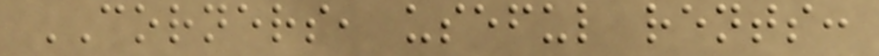CORNERS, useful rents:
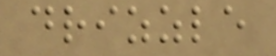drizzle
